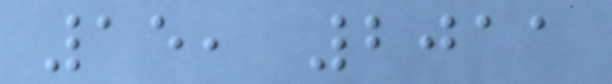15, 2011
